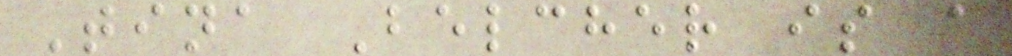Tina Belcher is a
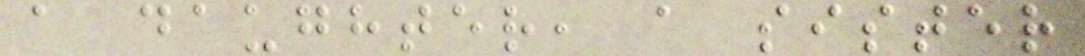a daughter, a sister
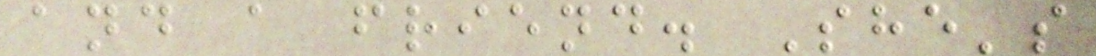and a friend. She's
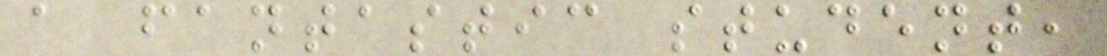a fantastic student,
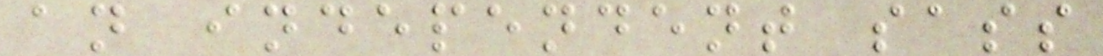an independent sass
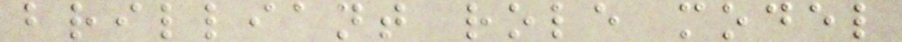brilliant role model
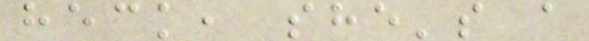heck, she's a
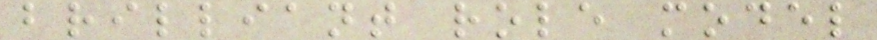brilliant role model
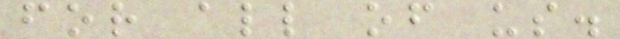for all of us.
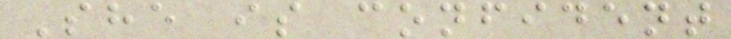She is confident
